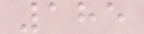185
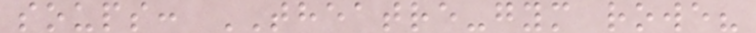soups: THEATRE-gym rowe?
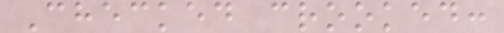Checked crooked:
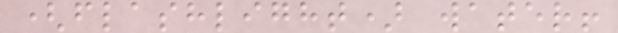(flashlight) water!
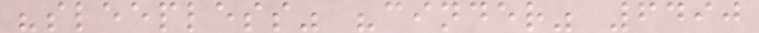"sleepless" "cinder" 6490
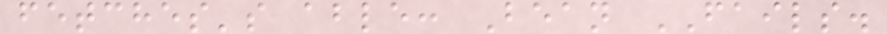fetches's able: Bean FAILS.
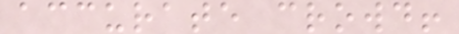accurate crowd!
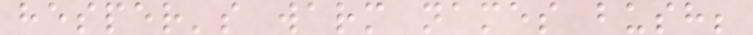hesper's warm names bush;
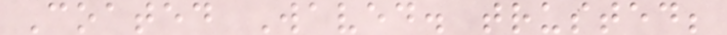Coated Waved. trusted;
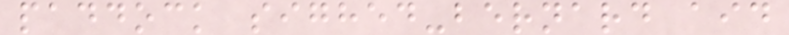paddock sighed-bernard aid
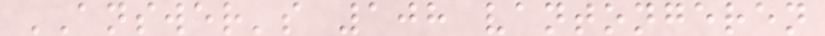ANSWER's 108 vantongeren
